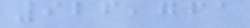926,761
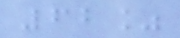62%
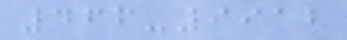466-9912
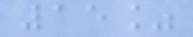15%
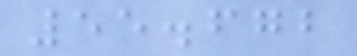55.672
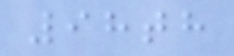98th
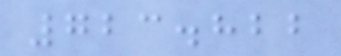723.822
